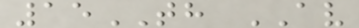15TH AV
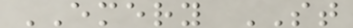EMERY ST
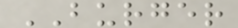BURGER
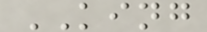KING
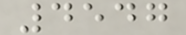4547
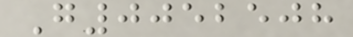G0052508
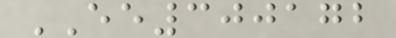EE300172
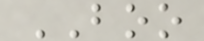BOO
